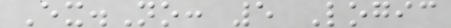Ex.No: 5 Logic
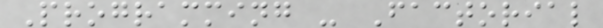Programming - Factorial
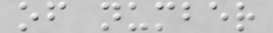of number
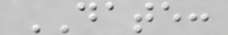DATE:
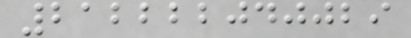212222040029
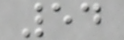54
